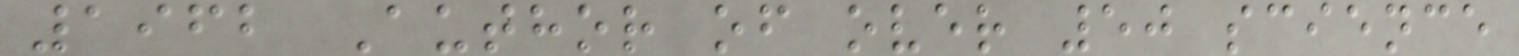1962 Author of over 50 science
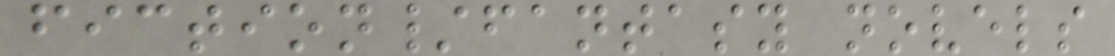fiction/fantasy novels
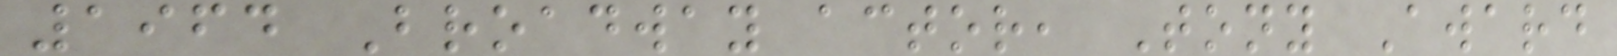1964 Broadway actor, Tony Award
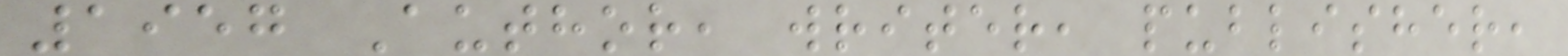1957 Author, writer, publisher,
